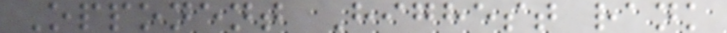Opponent Highest rank
